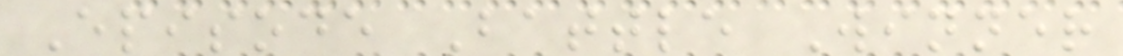Episode Battle Winner
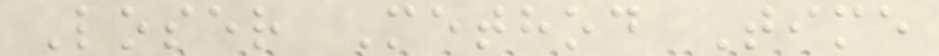Loser Method Time
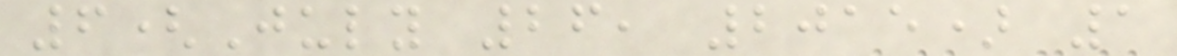6(July 26, 2015) 1
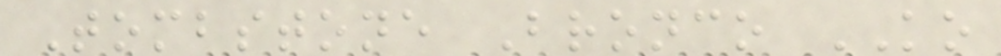Tombstone Bronco KO
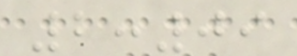2:09
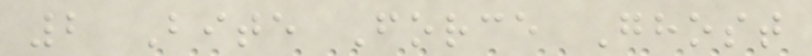2 Bite Force Ghost
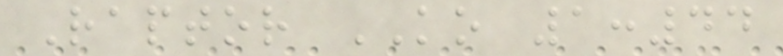Raptor KO 1:44
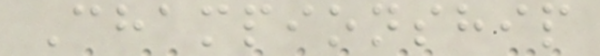Championship
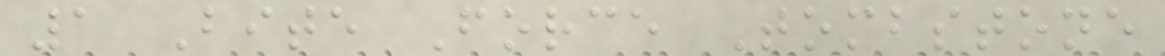1 Bite Force Tombstone
